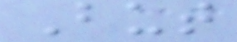But
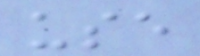use
